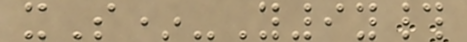xS*-Y9y#
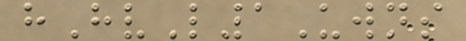hHvL1Uwns
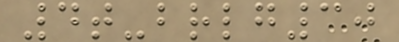4t-brlg30
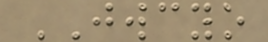JWCYO
